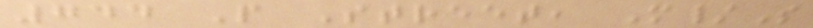744 P Street, M/S
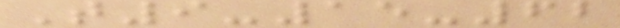T9-15-62
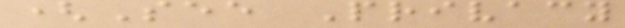(See Privacy
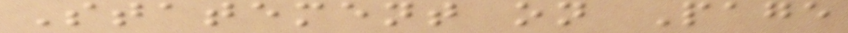Statement on Page
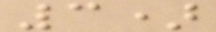3)
